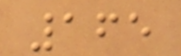165
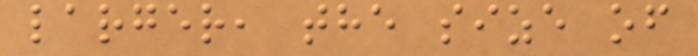larger, the size of
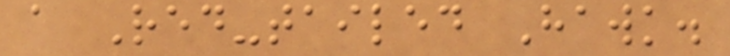a Red-tailed Hawk.
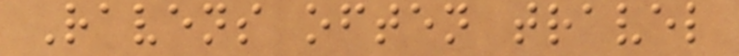Ravens often travel
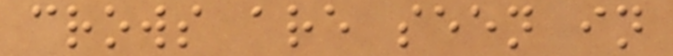crows are seen in
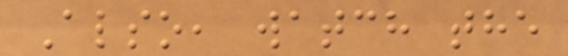Also, watch the
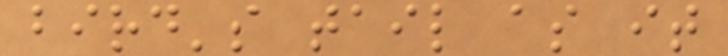bird's tail as it
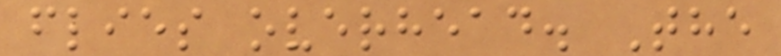flies overhead. The
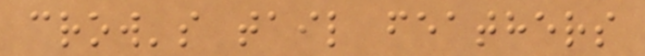crow's tail feathers
